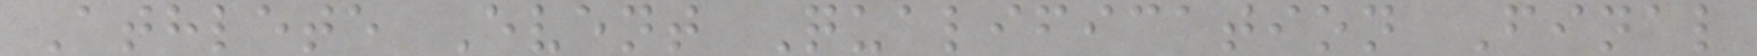Athlete Event Qualification Final
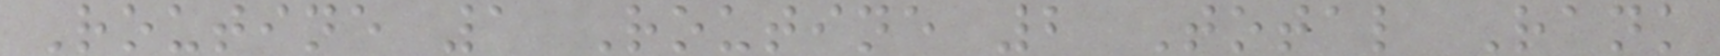Routine 1 Routine 2 Total Rank
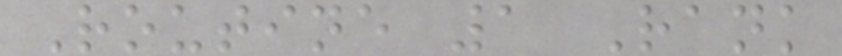Routine 1 Rank
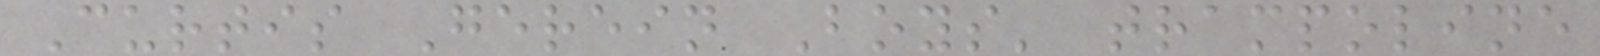Curtis Gerein Boys' trampoline
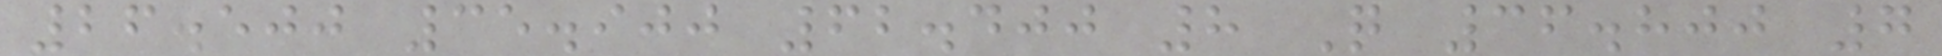26.500 35.900 62.400 8 Q 36.800 7
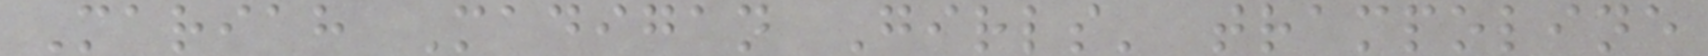Mariah Madigan Girls' trampoline
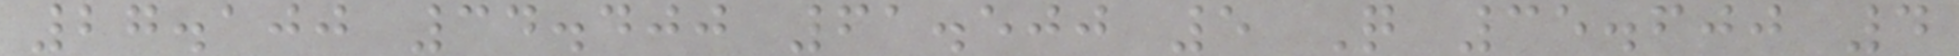27.100 34.400 61.500 5 Q 35.600 4
